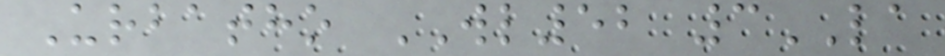Urbatho WL52 3LA
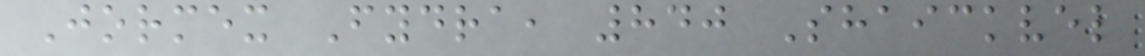Jormex Fydra, 840 Shaickvel
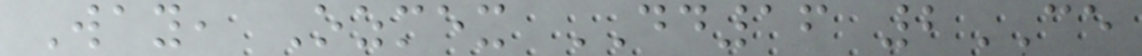Way, Ozmex DD16 2CE
